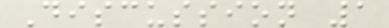Discussion 1
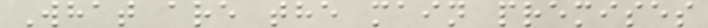What are the main premises
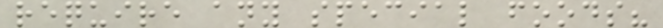require any special foods?
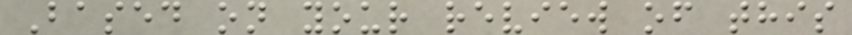Based on your review of this
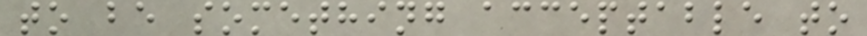to be something acceptable to
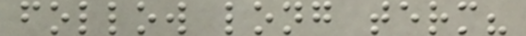follow long term?
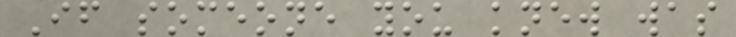If someone you knew was
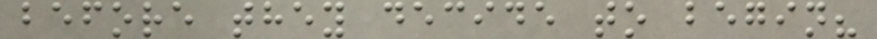before they decide to begin?
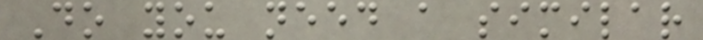Do you need a similar
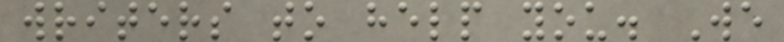writers to help you. We
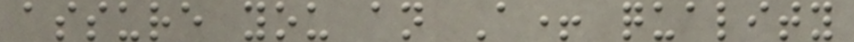assure you an A+ quality
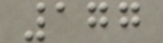177
